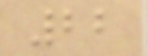22
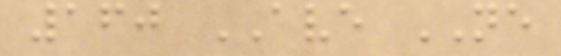160 AVE NE
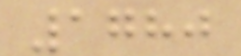1780
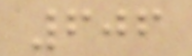606
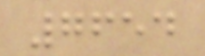7654
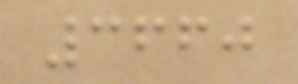3660
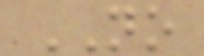NO
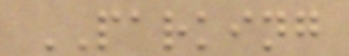PARKING
